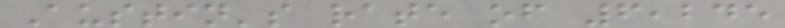Austin's rate of 6,245
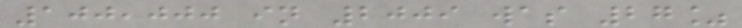100,000 in 2009 was 27%
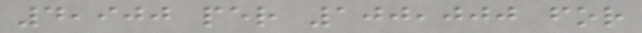4,900 per 100,000 for
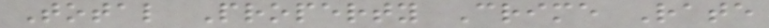Total Property Crime Rate
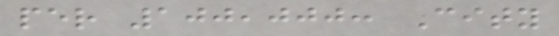per 100,000: City
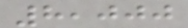8,000
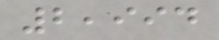2,994
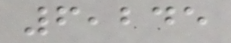6,245
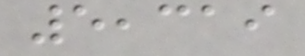5,319
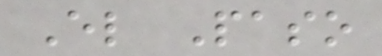El Paso
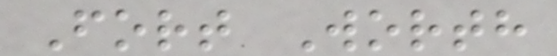Fort Worth
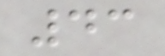43
